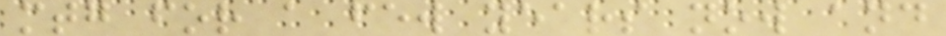mtg for a few years now and
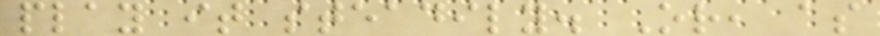play it steadily. Or, as
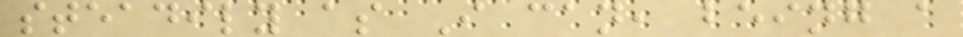steadily as I can, being a
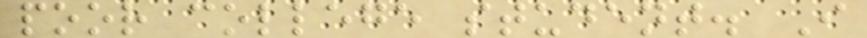poor college student. I
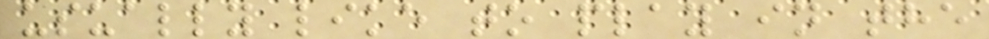usually like to play in the
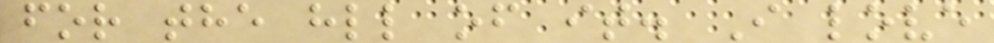for the hll of it. I love
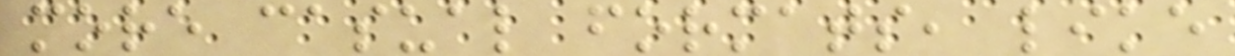more casual formats, like
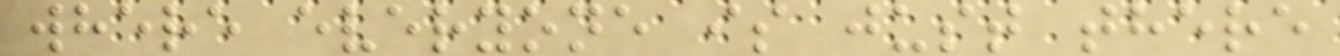where everyone is just there
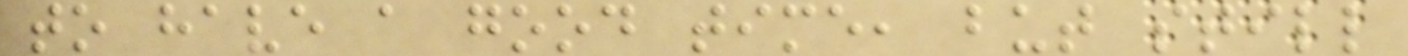to have a good time, but still
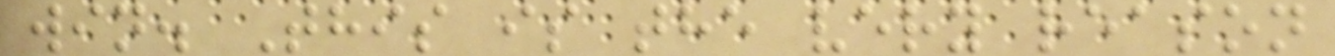win. This is the very reason
